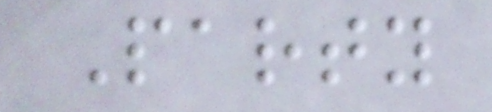Party
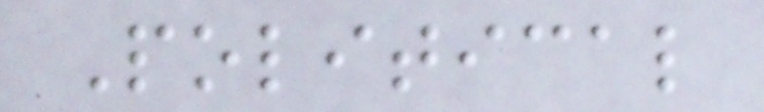Political
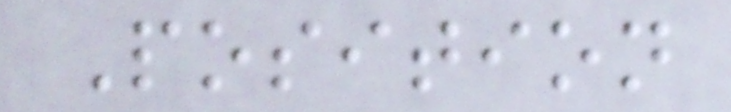Position
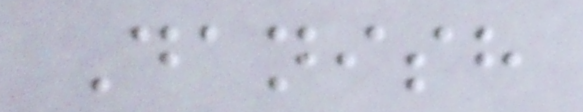Danish
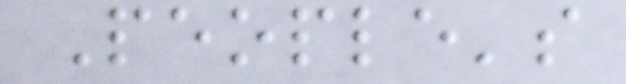People's
